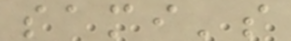sami's
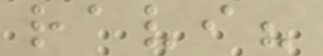ravi?
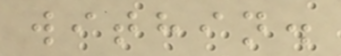within.
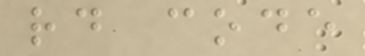rd code
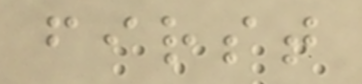first
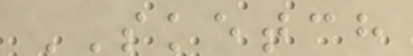SKETCH
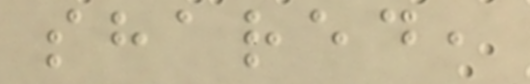shared,
